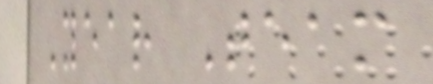Year Team
